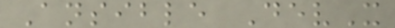Ansible DevX
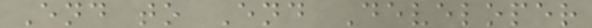End to End Developer
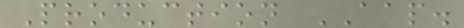Production AAP.
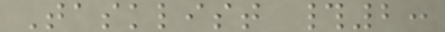Tasklist #2:
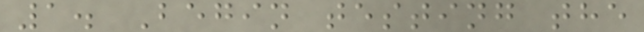1. Begin testing the
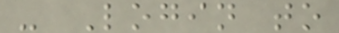- Login to
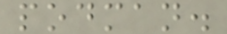podman.
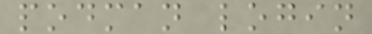podman login
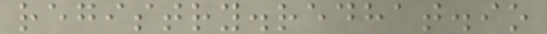registry.redhat.io
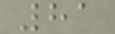81
